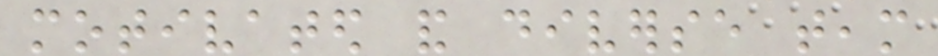motivated and diverse team
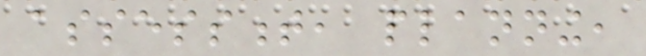assessment, planning,
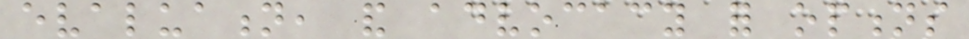evaluation, and advocacy for options
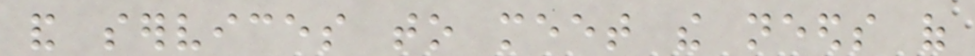and services to meet the needs of
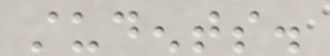students.
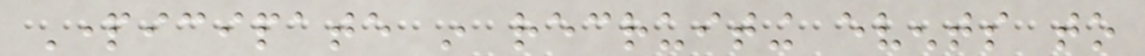Participate in recruiting events to
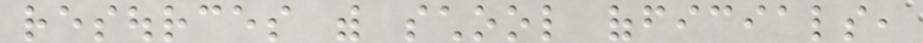resources with school officials,
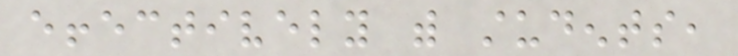effectively with students,
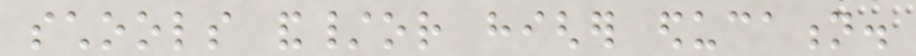schools and/or higher education.
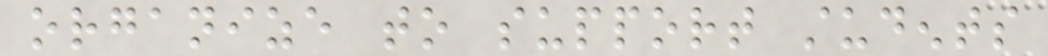organize to support students
